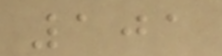101
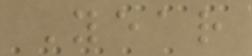Year
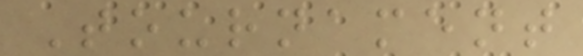Tournament
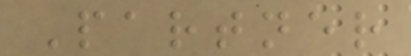Partner
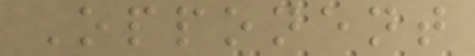Opponent
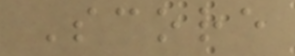Score
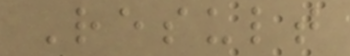Result
